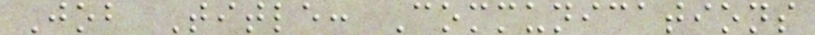Job Title: Communications
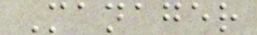Manager
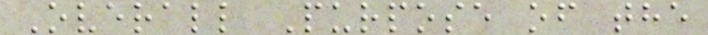Overall Purpose of the
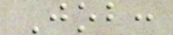Job:
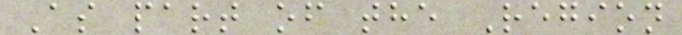As part of the Region
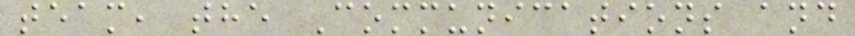team, the Communications and
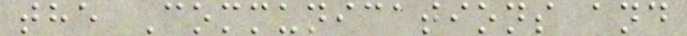the Communications and
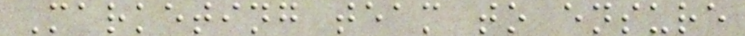Marketing team to ensure
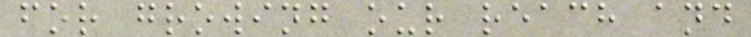for growing our reach and
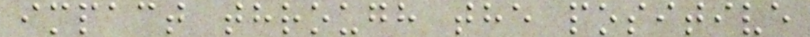impact through the positive
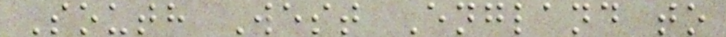South West England to
